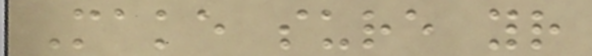Make sure your
